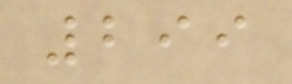299
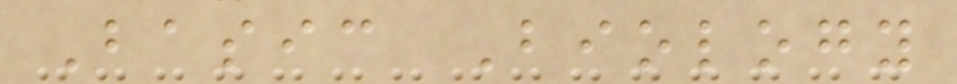Basic Biology
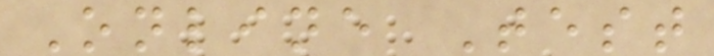Online Test
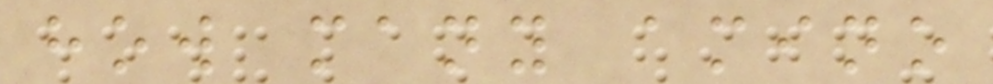how many amino
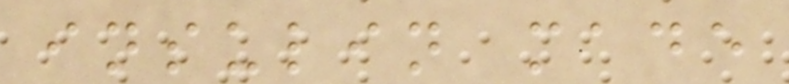insulin made
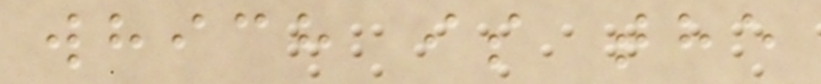which is the
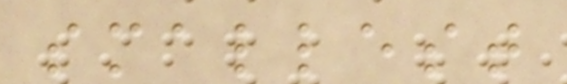smallest
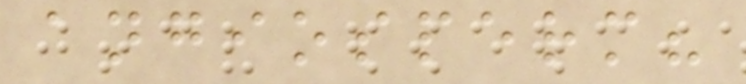angiosperm?
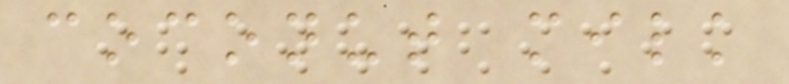coconut milk
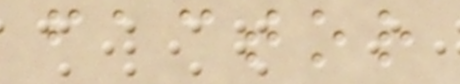factor
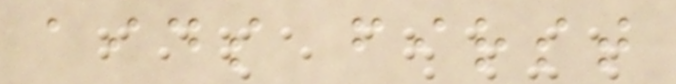aids first
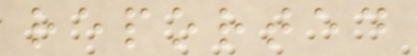reported
